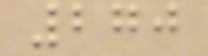270
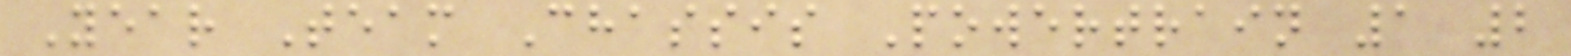Year Team Chassis Powertrain 1 2
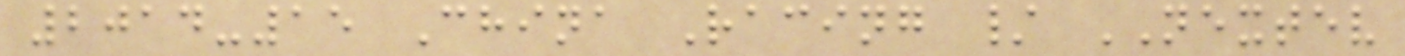2014-15 China Racing / NEXTEV
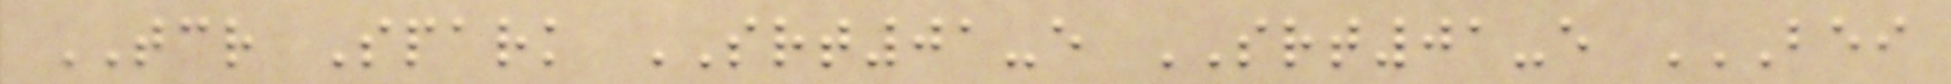TCR Spark SRT01-e SRT01-e BEI
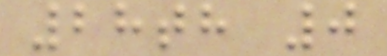28th 0
